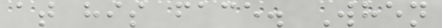at his face. When
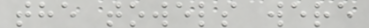the towels were
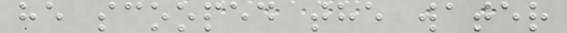he scooped the water
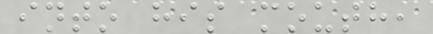into his mouth,
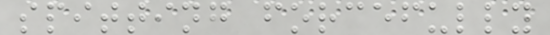spitting forcefully
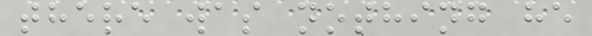there was nothing he
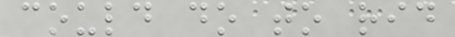could do to rid
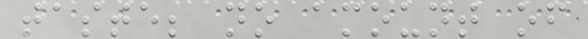taste; no amount of
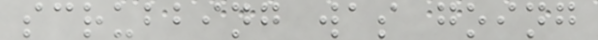scrubbing was going
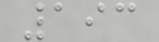193
